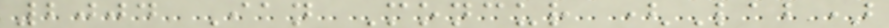2004 Ian Moncur (Lab)
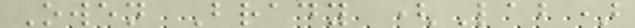Owen Brady (Lab)
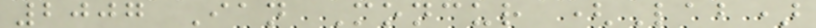2007 Ian Moncur (Lab)
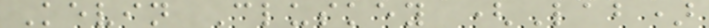Kevin Cluskey (Lab)
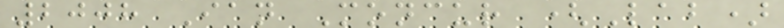2008 Ian Moncur (Lab)
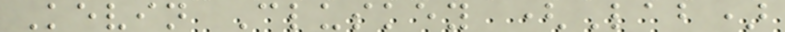Kevin Cluskey (Lab)
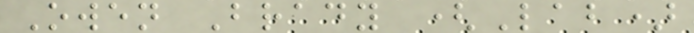Owen Brady (Lab)
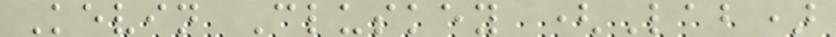Kevin Cluskey (Lab)
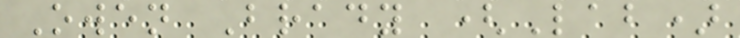Owen Brady (Lab)
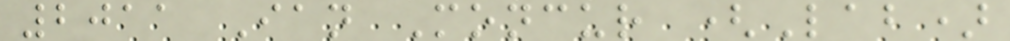2011 Ian Moncur (Lab)
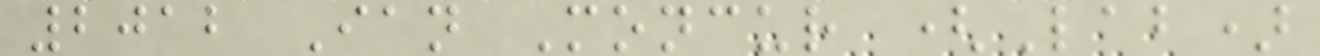2012 Ian Moncur (Lab)
